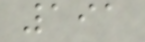191
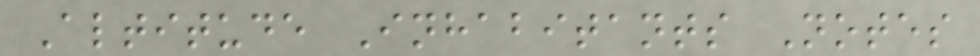Altitude Inhabitants Notes
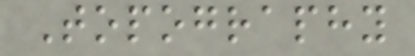Topography
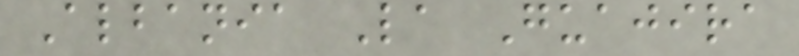Albania La Guajira
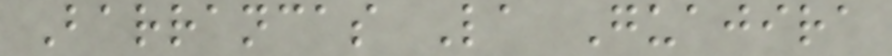Barrancas La Guajira
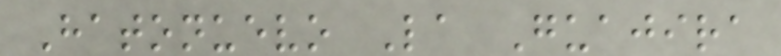Hatonuevo La Guajira
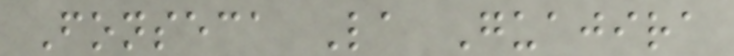Fonseca La Guajira
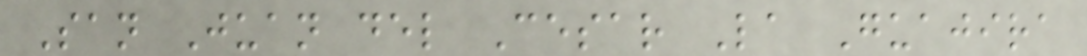San Juan del Cesar La Guajira
